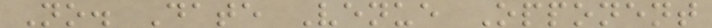No. Date Venue Opponent
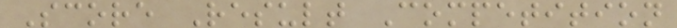Score Result Competition
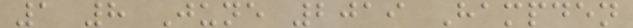1 8 June 2019 Hampden
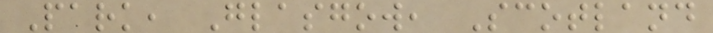Park, Glasgow, Scotland
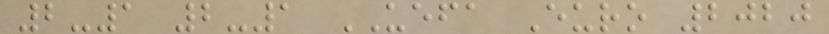2-1 2-1 UEFA Euro 2020
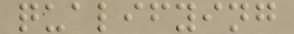qualifying
